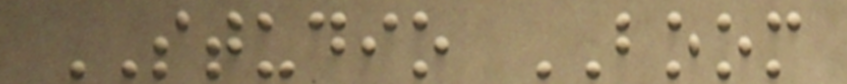STUDIO BOOM
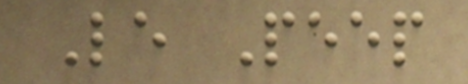Le Peep
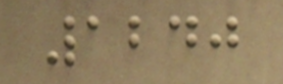1240
